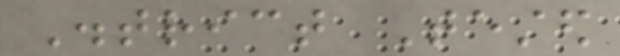District Tested
